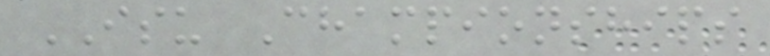ISU Championships
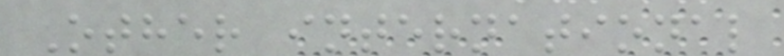Other international
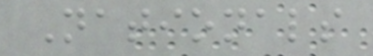Nationals
